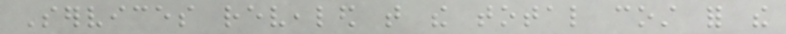Services revealed that the total cost for the
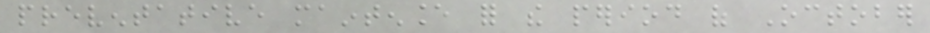preventative maintenance for the period of October
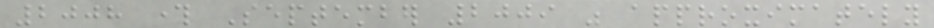2008 through September 2009 was approximately
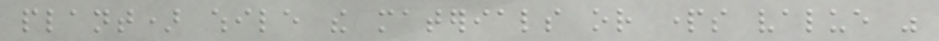plant) while the materials or parts value was
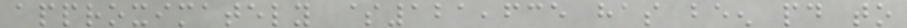approximately $121,635 has been paid to
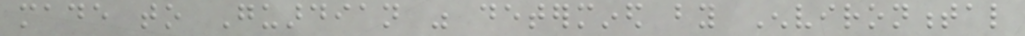made to Guardian was determined by Environmental
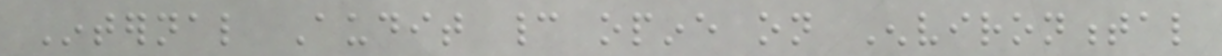Internal Audit cannot opine on Environmental
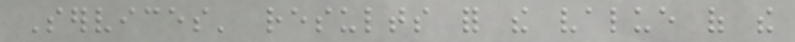Services' results for the value of the
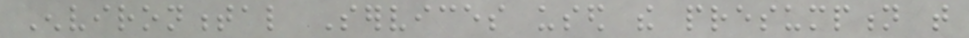Environmental Services used the presumption that
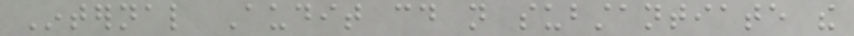Internal Audit could not substantiate the
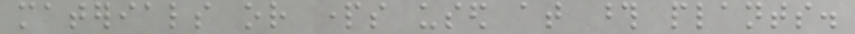materials or parts used at those plants.
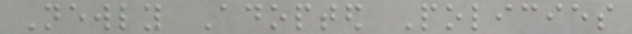Newly Adopted Policies
